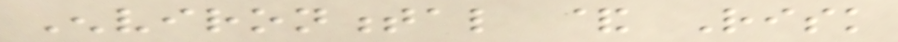Environmental & Risk
